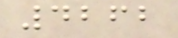4262
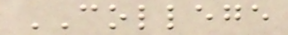COLLEGE
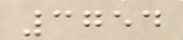3754
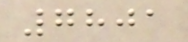7801
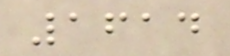1614
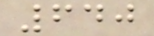640
